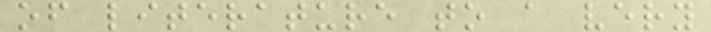of literature to a very
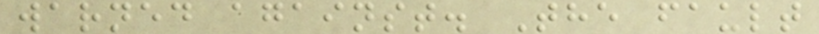warned against. The fault
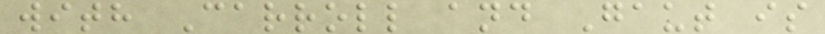with Carroll and Gaut is
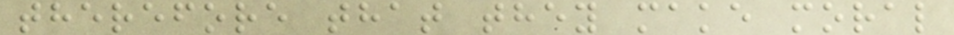therefore that they make moral
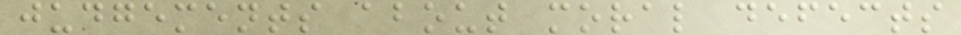judgements about moral defects
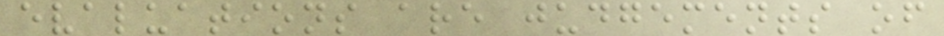evaluations are judgements of
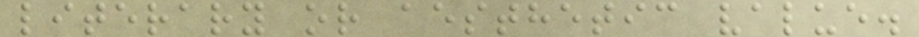literary or aesthetic value.
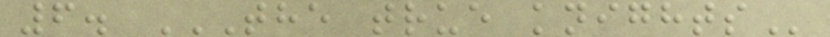6. THE TRUE KNIGHTS
